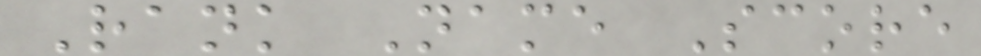Rank Name Score
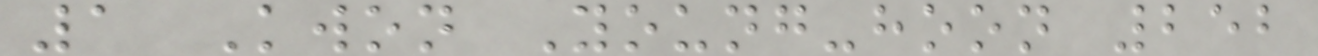1 Kwon Young-hoon 252
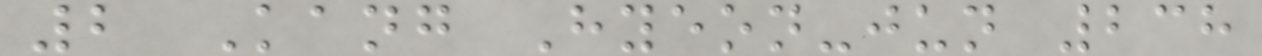2 Kang Hyeon-jun 238
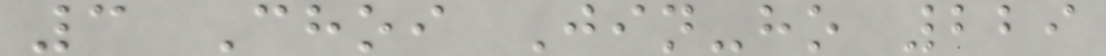3 Choi Jin-ho 229
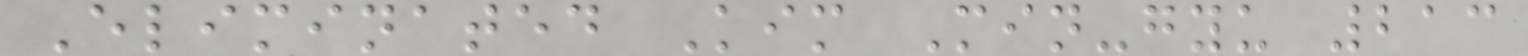Eliminated Kim Min-gyu 213
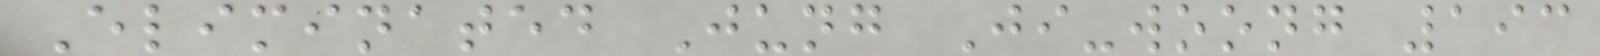Eliminated Jung Ji-woong 193
